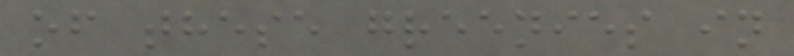of these greenies in
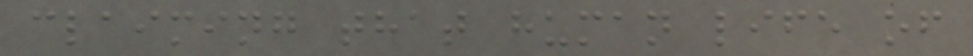claiming that human life of
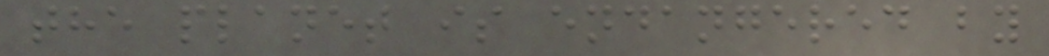the planet is endangered by
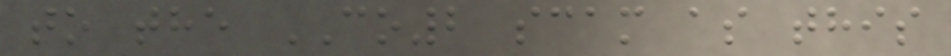to the CO2 scam as this
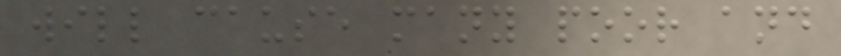will cause many poor and
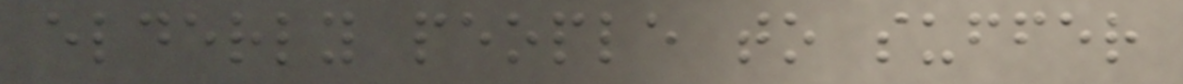elderly people to suffer
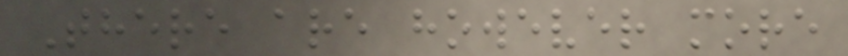There are however more
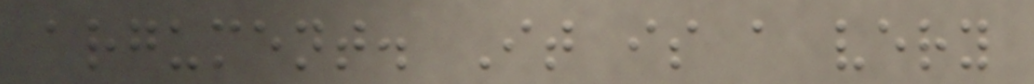argument. It is a very
